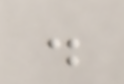.
